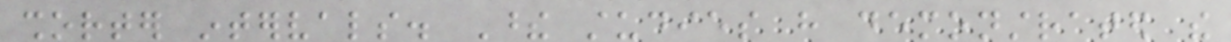shorter intervals. These studies have demonstrated the
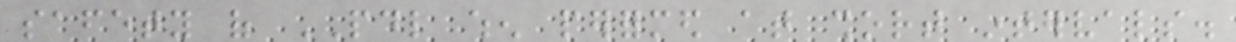safety of PDL when performed at short intervals.
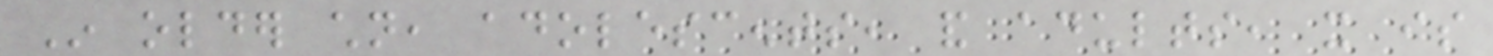In older children, adolescents, and adults, it is
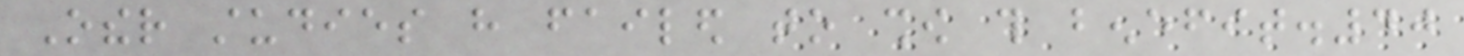Other studies have failed to show this benefit.40
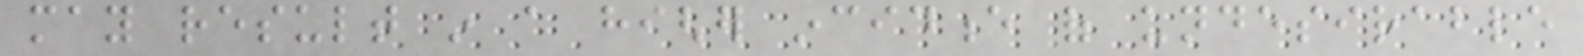may result in a higher incidence of undesirable
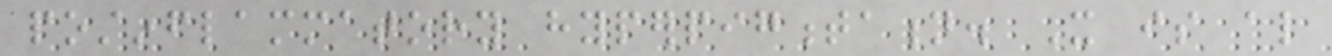postinflammatory hyperpigmentation. It is also
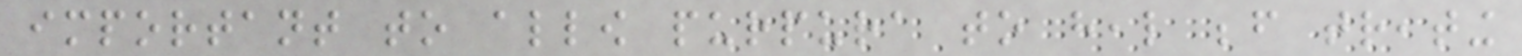important to allow purpura to heal before treating
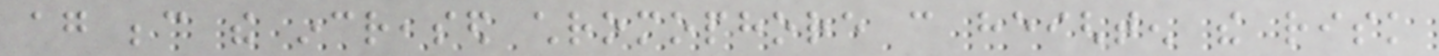again because the increased chromophore can heighten the risk
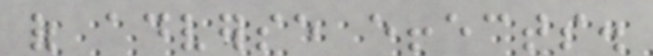of adverse effects.
